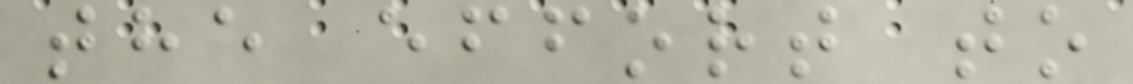the effort to
